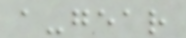a-gear
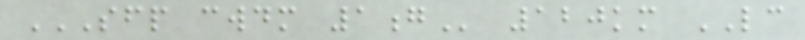SFP CWDM 1G 120km LC
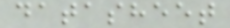datasheet
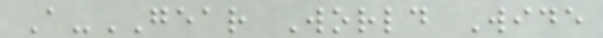A-GEAR World Wide
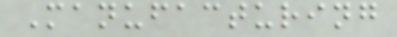Manufacturing
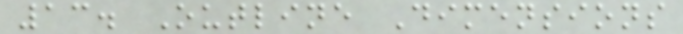13. Outline Dimensions
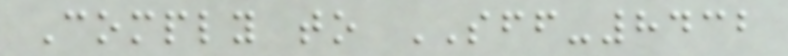Comply to SFF-8432
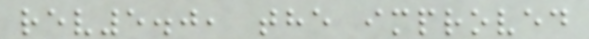rev5.0, the improved
